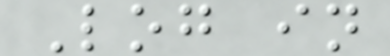Log in
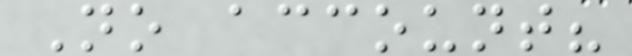No account?
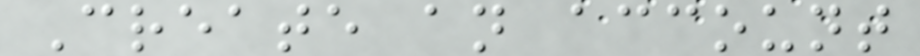Create an account
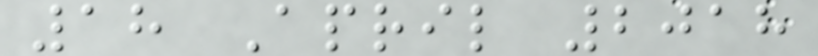18 April 2018
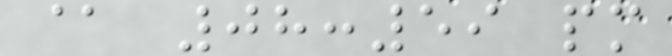@ 08:59 pm
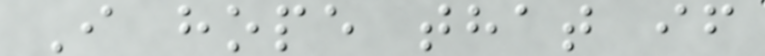I hope that if
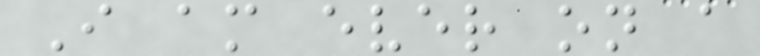I am ever on a
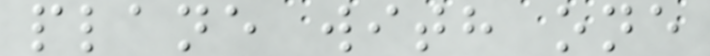plane with one
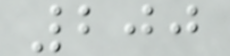200
